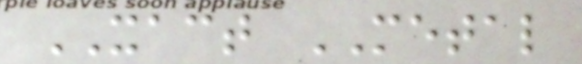XACT METAL
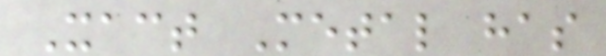Xact Metal has
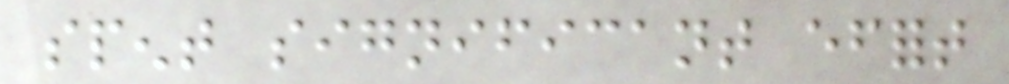spent significant effort
